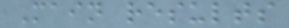Main results
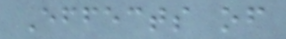Effects of
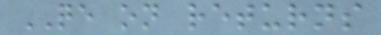QE on returns
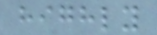highly
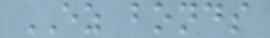EZ bonds
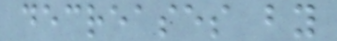decreases by
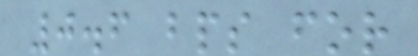0.6 bps for
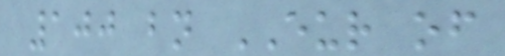100 bn EUR of
